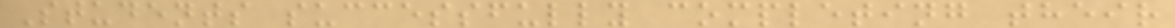Students successfully completing their
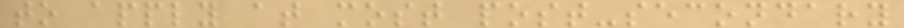to apply at most post-secondary
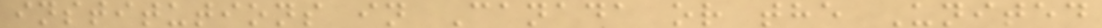institutions in Canada or the United
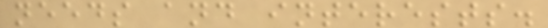needs and interests.
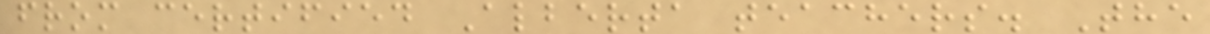from certified Alberta teachers. The
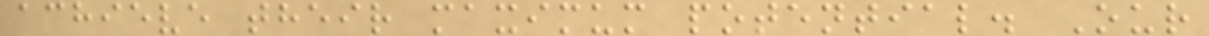achieve their maximum potential. Our
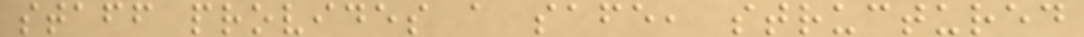staff provides a safe, structured
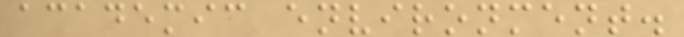academic environment.
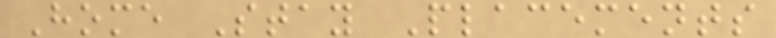Home Stay Placements
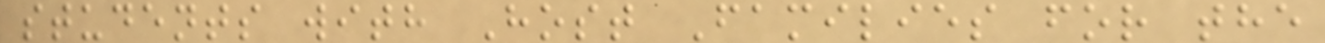students with Host Families for the
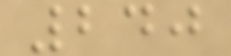240
